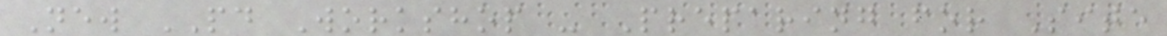New PD Workshop - Preparing for Site
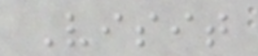Visit
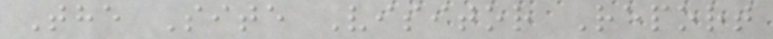The Site Visitor Report
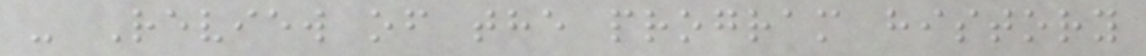- Review of the program history
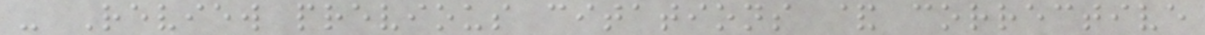- Review previous citations & corrective
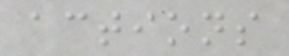actions
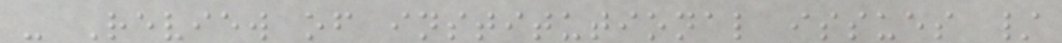- Review of institutional issues /
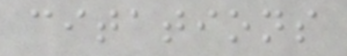citations
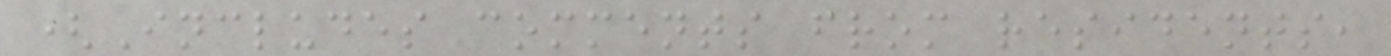(Includes comments from residents,
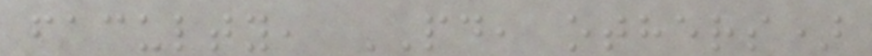faculty, PD, others)
